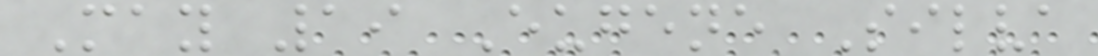May 19 Eugene Silva
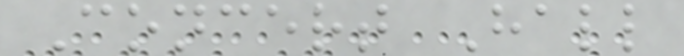Concert Hall
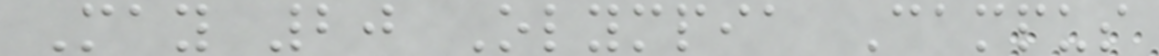May 20 Olympia Campus
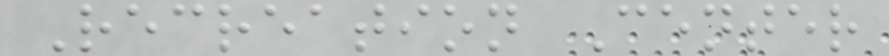Recreation Center
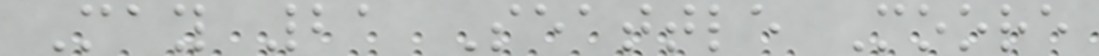May 21 Seattle Moore
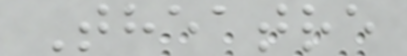Theatre
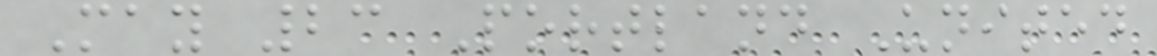May 23 Portland United
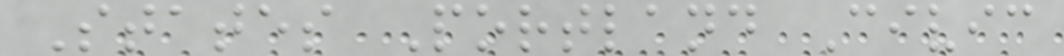States Portland Civic
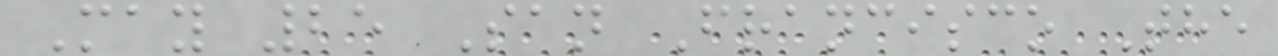May 25 San Francisco The
